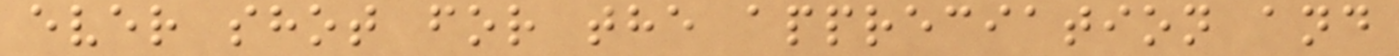ever shot for the appreciation and
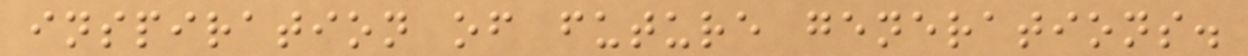inspiration of future generations.
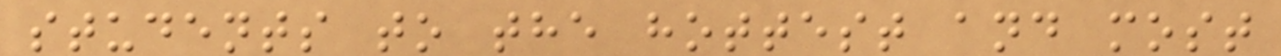students to the hottest and most
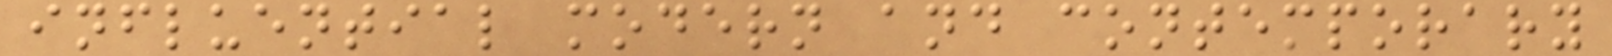influential modern and contemporary
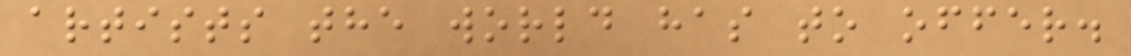artists the world has to offer.
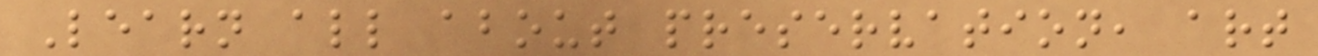Learn all about preservation, art
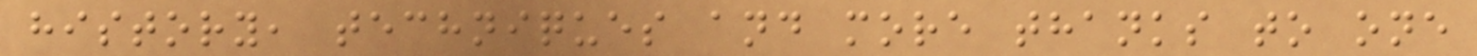history, techniques and more thanks to one
